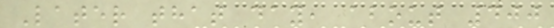Later that day, about 400
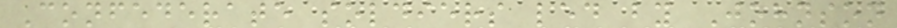Confederate soldiers led by Johnson
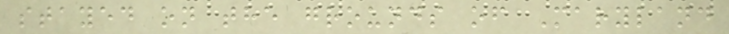stayed on the grounds of Maryland
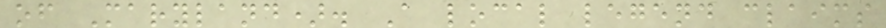of Maryland). A local legend claims
